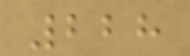228
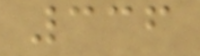336
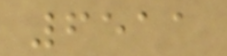6511
